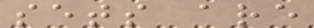sets are
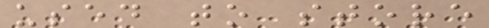used to store
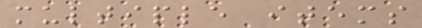multiple items
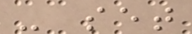- set
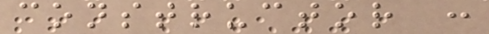constructor :
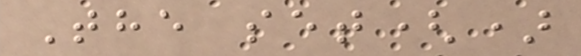The set()
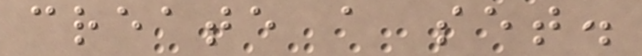create a set.
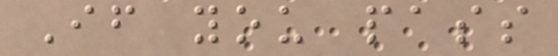If you pass
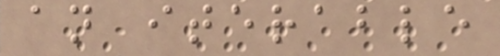an iterable
